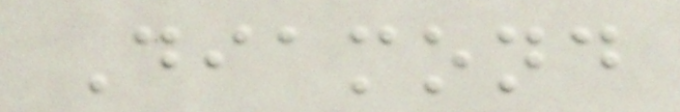Diamond
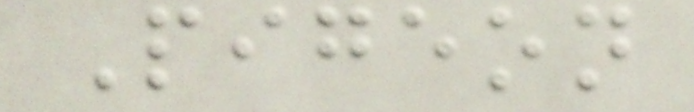Pigeon
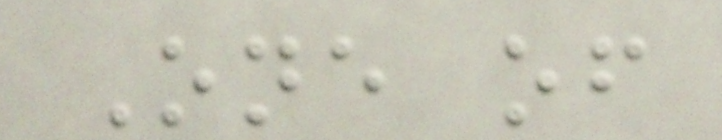One of
